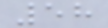58
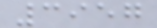3957
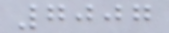7007
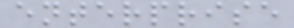enterprise
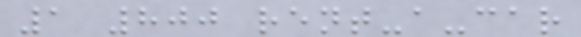1 800 rent-a-car
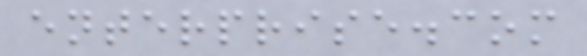enterprise.com
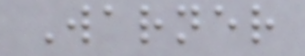Warner
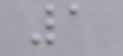1
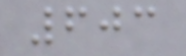603
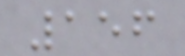156
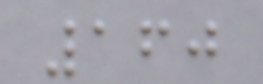160
